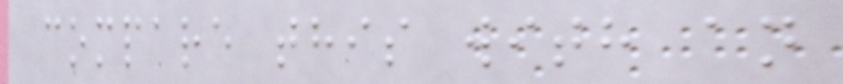compare this with an
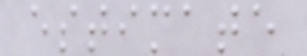estimate
